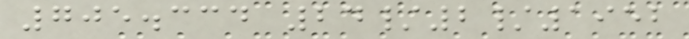705.334 24/2/1952
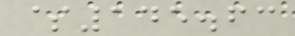$145.63
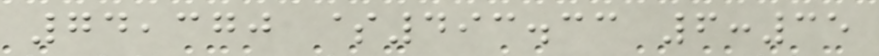74,370 $493.33 6:35
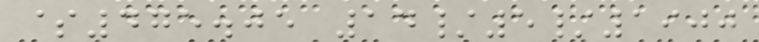$475.05 14/5/1900
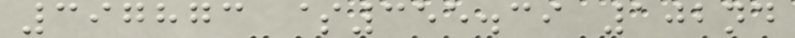397873 $355.39 102nd
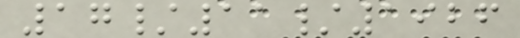17/11/1926
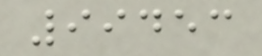99453
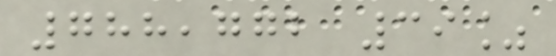788,772 39%
